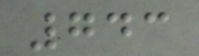743
